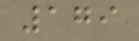179
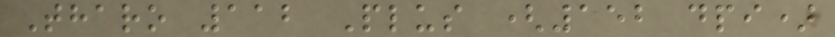Tharo 112 Plus (152 dpi)
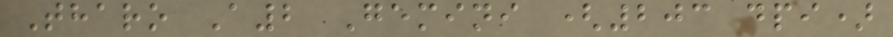Tharo A2 Gemini (203 dpi)
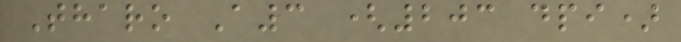Tharo A3 (203 dpi)
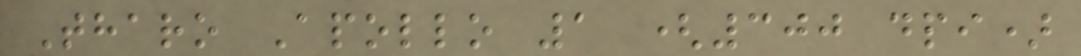Tharo Apollo 1 (300 dpi)
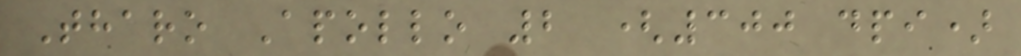Tharo Apollo 2 (300 dpi)
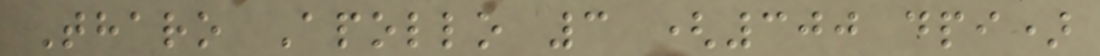Tharo Apollo 3 (300 dpi)
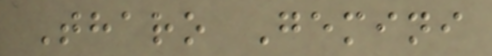Tharo Gemini
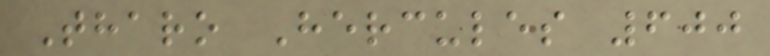Tharo Hercules 600
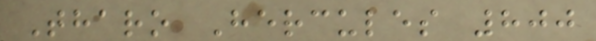Tharo Hercules 800
